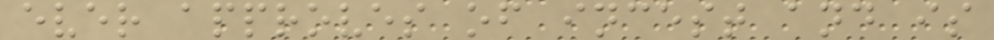ever approves of incest and is
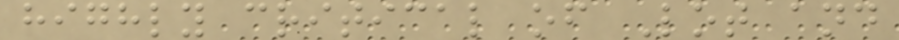highly critical of Lot and
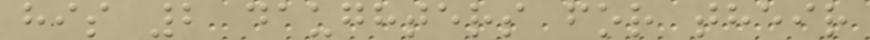his 2 daughters for their
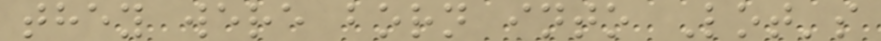they were born into Lot's
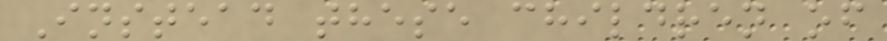Instead these children of
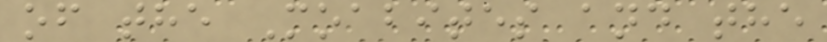of the Moabites and the
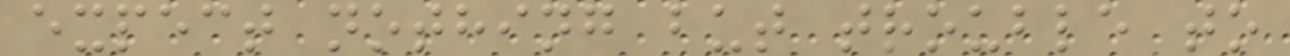expect nothing but trouble to
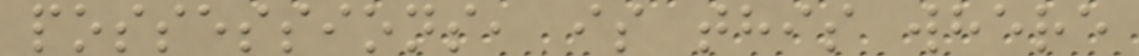possessions, is this where
